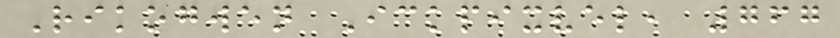Rikogwen Ickpixvel, 767
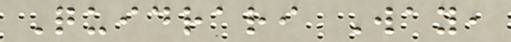Quidrari Way,
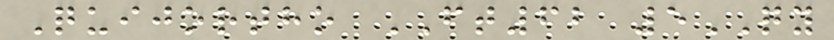Quijortho FT62 5QY
